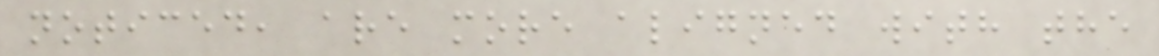noticed, are more aligned with the
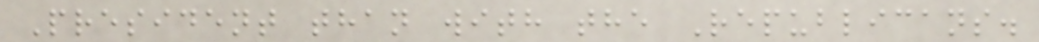President than with the Republicans.
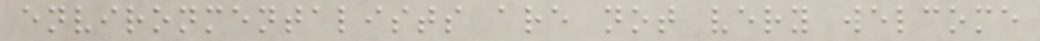environmentalists are not very welcome
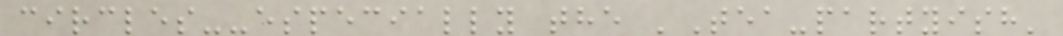circles--especially the 'Tea-partyish'
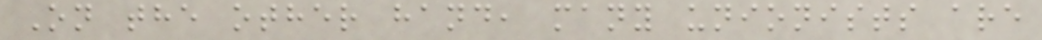On the other hand, many unionists are
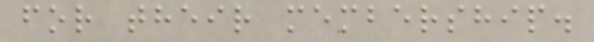for their membership.
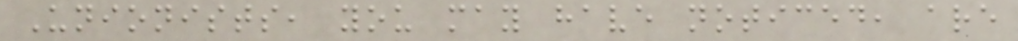Unionists, you may have noticed, are
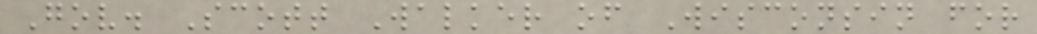Gov. Scott Walker of Wisconsin for
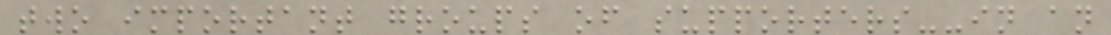two important groups of supporters--in an
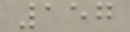157
